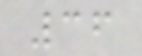36
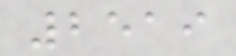2519
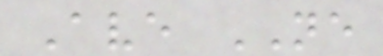Ave NE
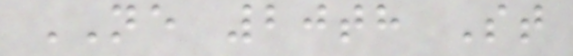NE 20th St
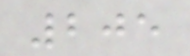205
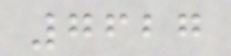7627
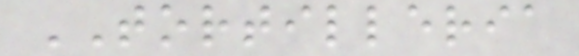TORTILLERIA
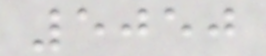5050
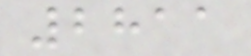2811
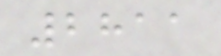2811
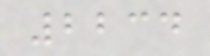2234
